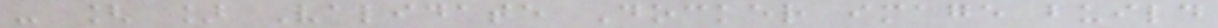- [ ] Validate Docker image build
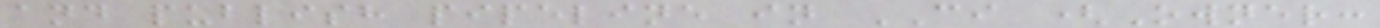and publish pipeline in CI (Owner:
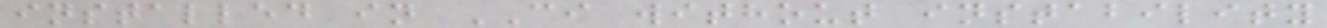installed in CI without instability
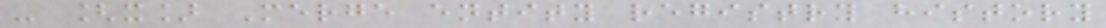- [x] Merge entity registry history
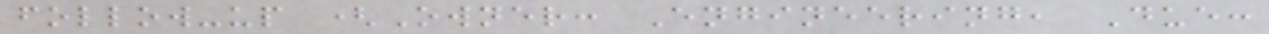follow-up (Owner: Engineering, Due:
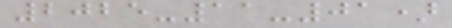2025-11-01)
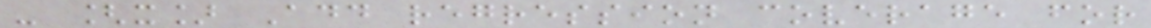- [x] Add regression coverage for
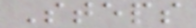Steps
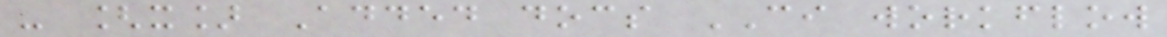- [x] Added docs CI workflow
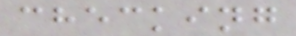checking
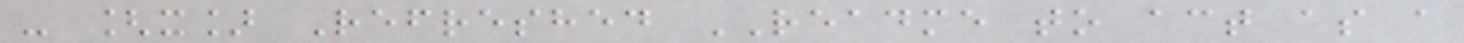- [x] Refreshed README to act as a
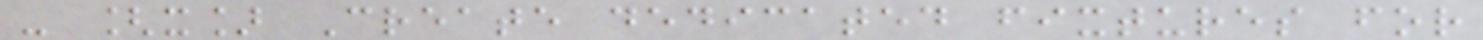- [x] Create dedicated fixtures for
